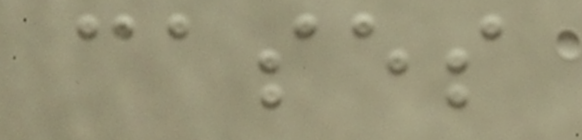cases
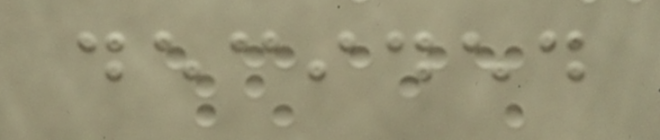decided
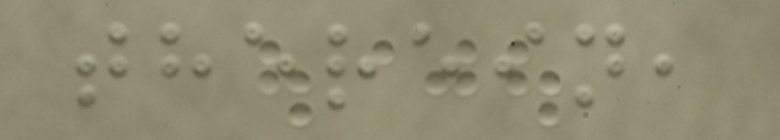therein,
